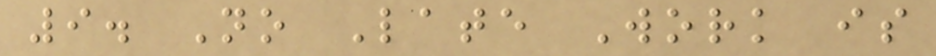9. No Late Work is
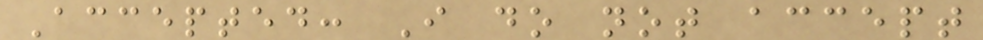Accepted: I do not accept
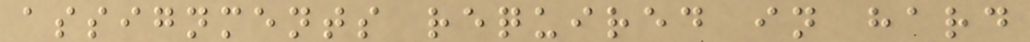assignments required in hard
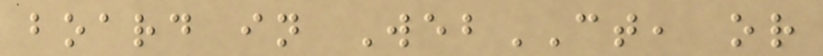board in WebCT, or
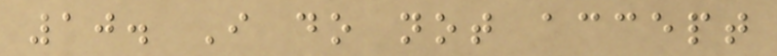10. I do not accept
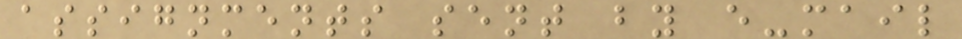assignments sent by e-mail
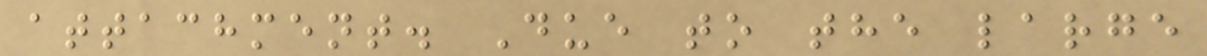attachment. Due to the large
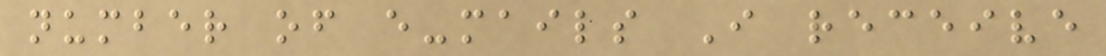number of e-mails I receive
